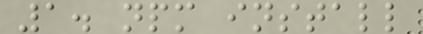1. npm install
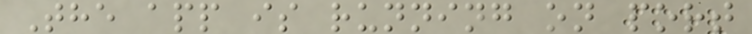The app is running on port
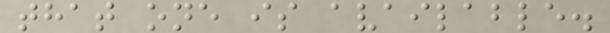that one is available.
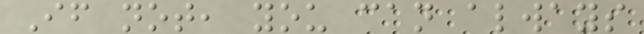If not, you can always
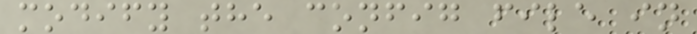modify the config file in
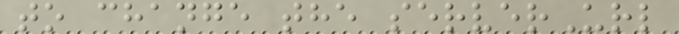to change the serverUrl
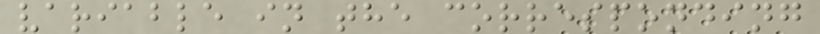variable in the corresponding
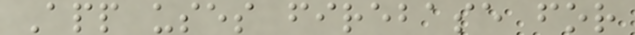App uses firebase for
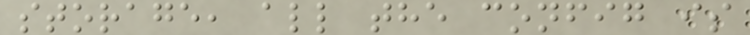storage, all the config is
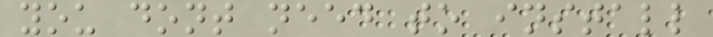you dont need to install
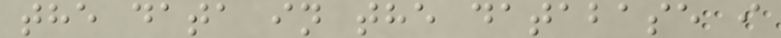the data in the database i
